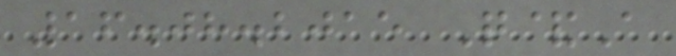16.08.2015 Q&A
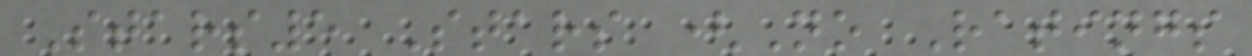Stars5 Stars (No Ratings
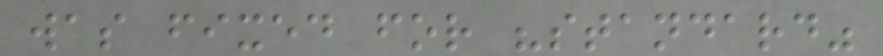was fixed for "standard"
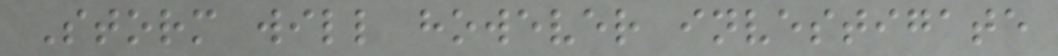Storm will however investigate
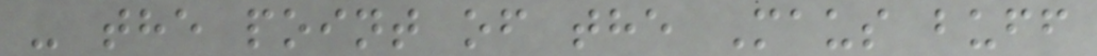- the point of the Maus buff
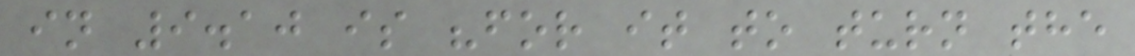in 9.10 is "for it to turn the
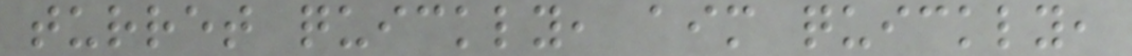turret quickly, aim quickly,
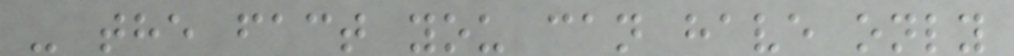- the fact you can have only
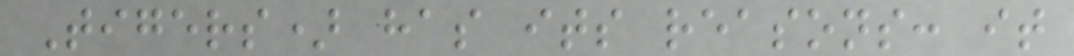Tigers) has its reasons: it
